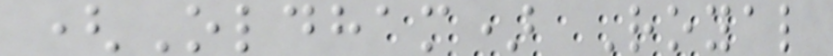(Oldham) Royal
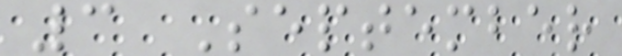3 September
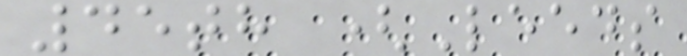45th (Leeds
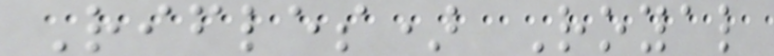Rifles) Royal
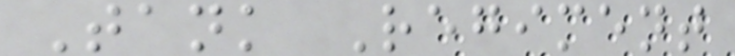Tank Regiment
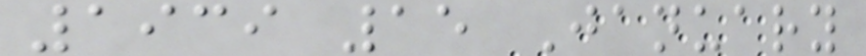1939 15 January
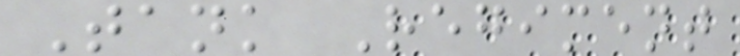Tank Regiment
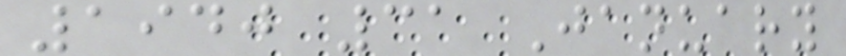1940 31 January
